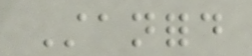Stanford
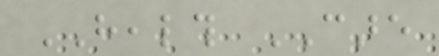HEALTH CARE
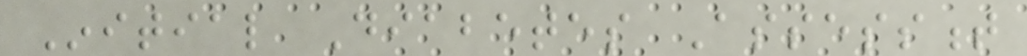Initial Diabetes Assessment
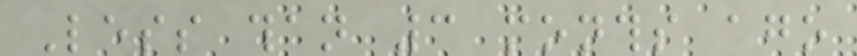Less than 3 months ago
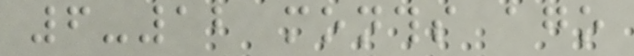6-12 months ago
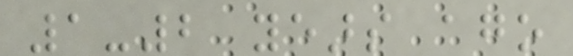1-2 years ago
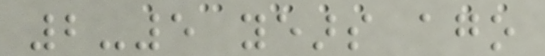2-5 years ago
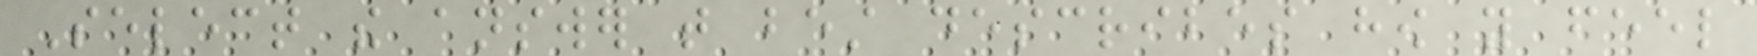Select the answer that best describes how you feel
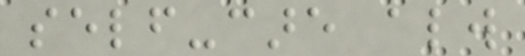self-care always
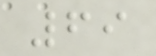69
